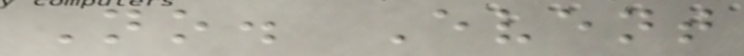No. Event
